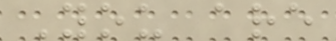You are
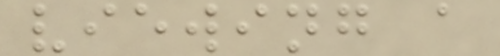viewing a
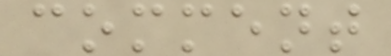comment
